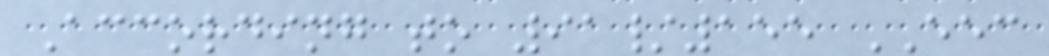According to 91/155 EEC
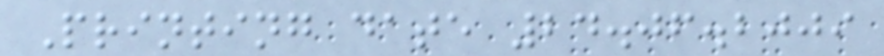Printing date 24.06.2009
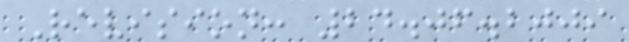Revision: 24.06.2009
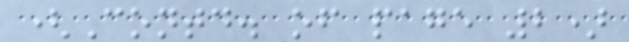(Contd. of page 2)
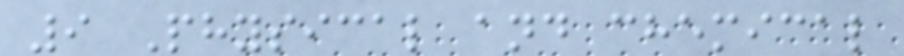9 Physical and chemical
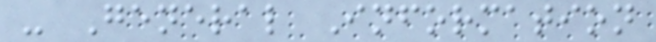- General Information
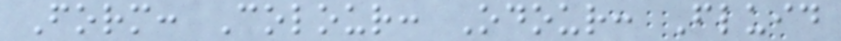Form: Colour: Odour: Fluid
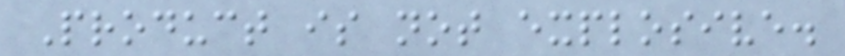Product is not explosive.
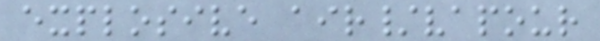explosive air/vapour
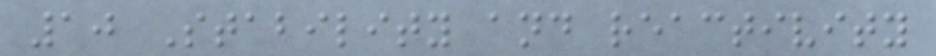10 Stability and reactivity
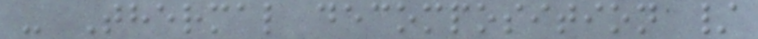- Thermal decomposition /
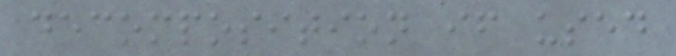decomposition if used
